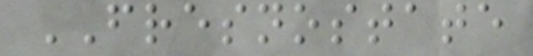FRESNOSTATE
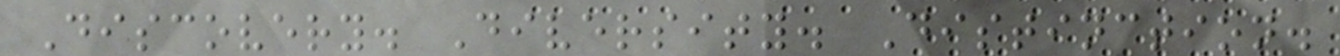Discovery. Diversity. Distinction.
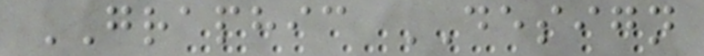GRAPHIC DESIGN
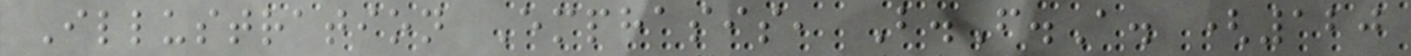Illustration Emphasis, B.F.A. (120
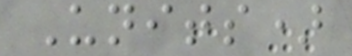Units)
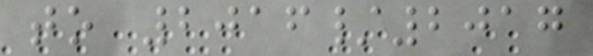to 2016/2017
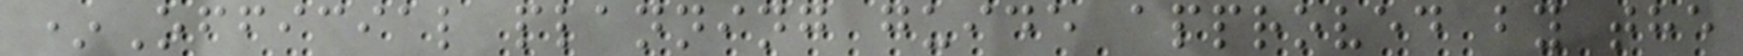*Official planning guide approved by the
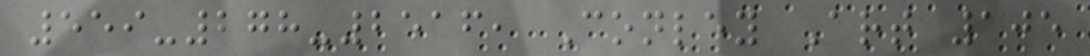559-278-2516, Conley Art 105
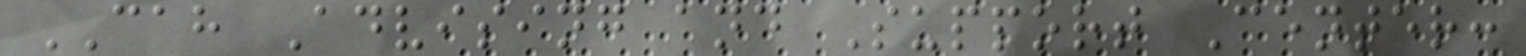CAH Advising and Support Center:
